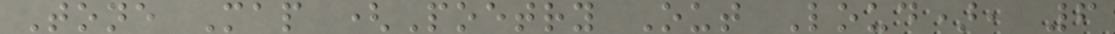Tone Map (Poetry Out Loud), 6
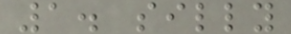1. silly
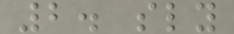2. sly
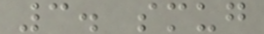3. smug
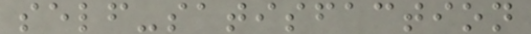self-satisfaction
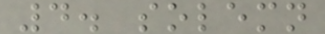4. solemn
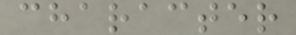character
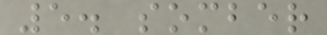5. somber
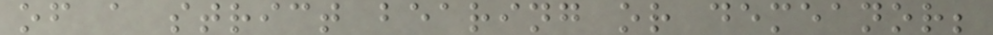of a strict bearing or demeanor;
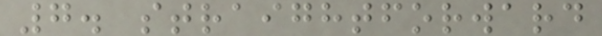7. straightforward
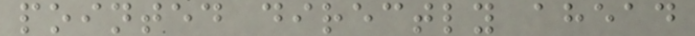pointed directly ahead
